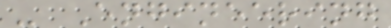- Engineering
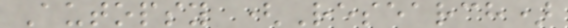Autopsy (Research)
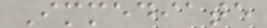Immediate
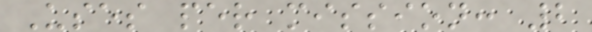Uses per mission: 2
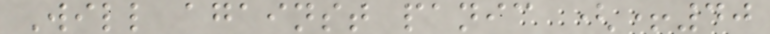Will against panic (+40
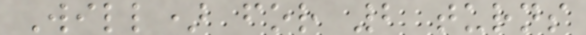Will) for 2 turns
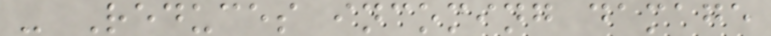- Reduces incoming damage
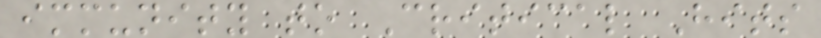immunity to Critical Hits
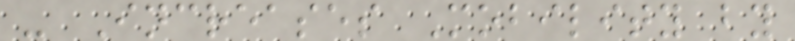- Increases Mobility by
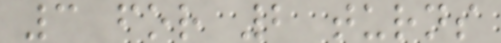3 for 2 turns
